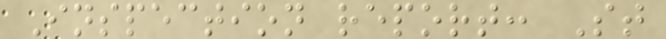Inspection report: St
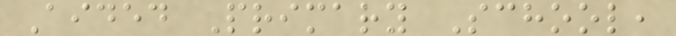Aided Primary School,
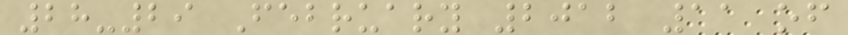28-29 February 2012 11 of
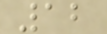12
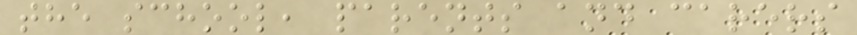the school, parents and carers
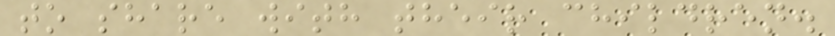to share with their children.
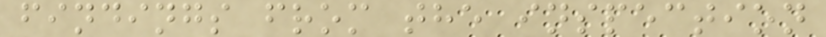findings from the inspection
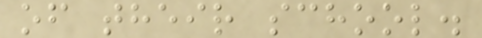of their school.
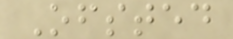Ofsted
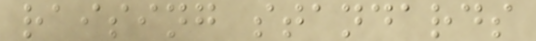raising standards
